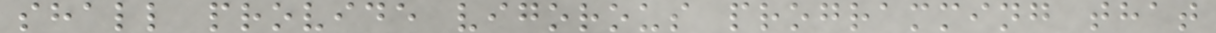shall provide vigorous programming that
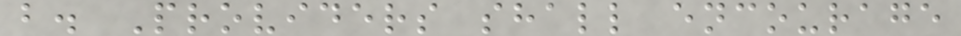b. Providers shall encourage
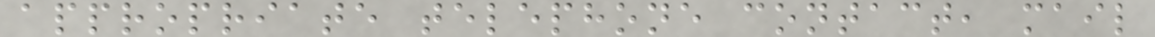appropriate telephone contact, mail
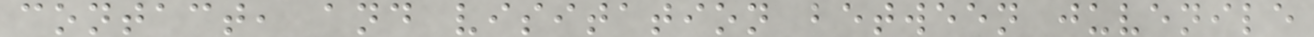contact, and visitation between juvenile
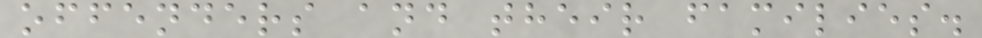offenders and their families.
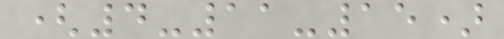(4-11-15)
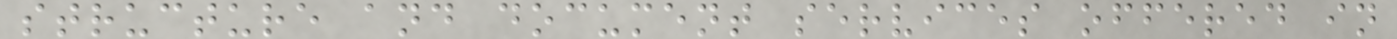structure and document services offered in
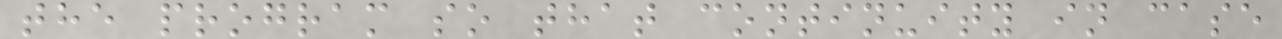the program so that continuity in case
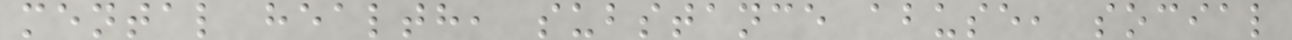mental health, substance abuse, social
